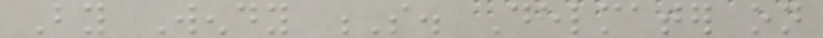By Wendy S. Delmater on
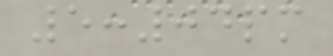5:04pm
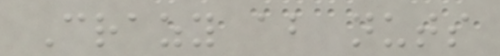Crazy about nuts
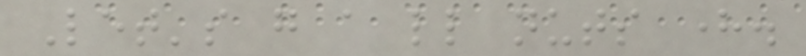Let's go a little nuts here.
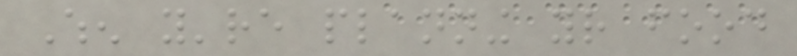When you're planning your food
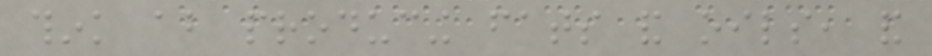think about producing fats and oils, and
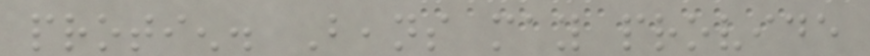protien. Beans may provide
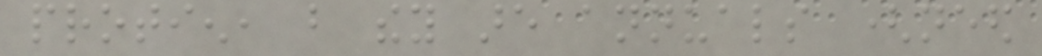protien, but they are annuals (need
